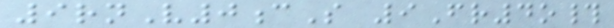9rnV0cS 9Fr4o#
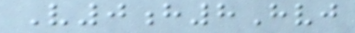V0h8Hvj
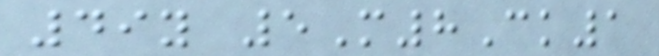49y 5M8Ck1
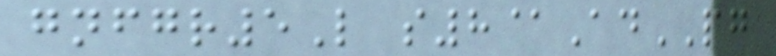gnfgr5L s8@AdPG
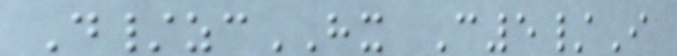D/zcHX C5/I
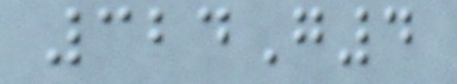324G4
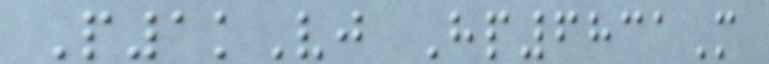P1kVj Hp6831M
